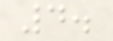4.
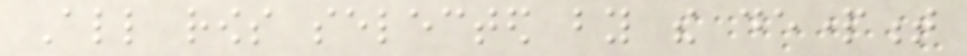All rows selected by the department
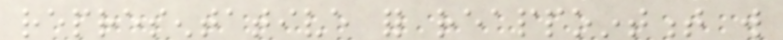representative for reappointment will
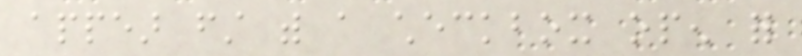appear first with a checkbox open for
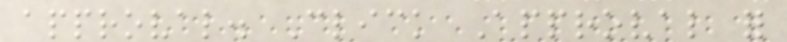approval. Click Approval for
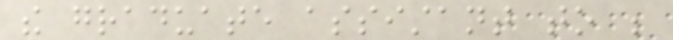the graduate assistant to be
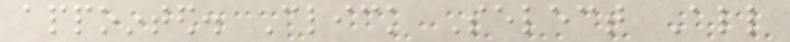appointed. Click Select All
